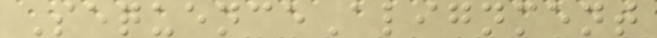SequenceAlignment
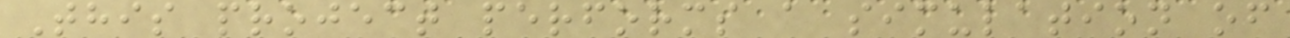This project performs a simulation of
